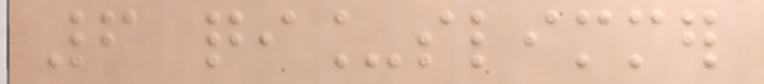6 qi_slimmer
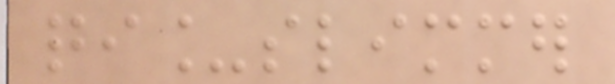qi_slimmer
